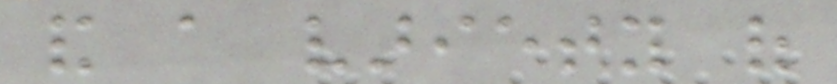and a variety of
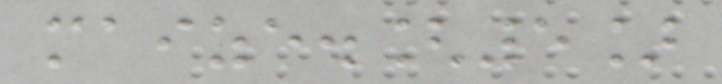maize.[5]
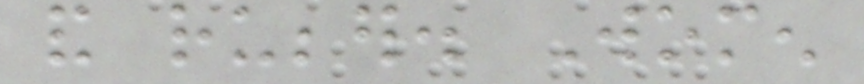and rubber. Women
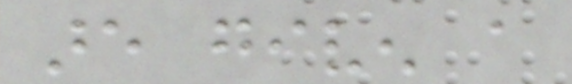are given a
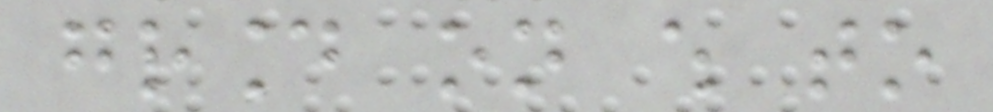ground on which to
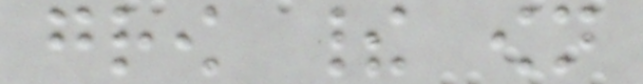grow their own
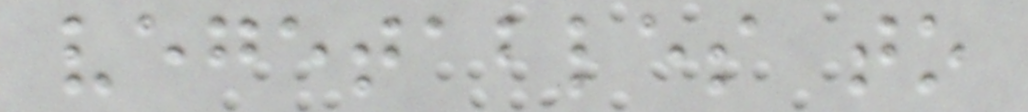vegetables to
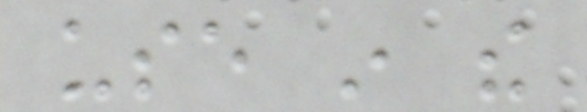use in the
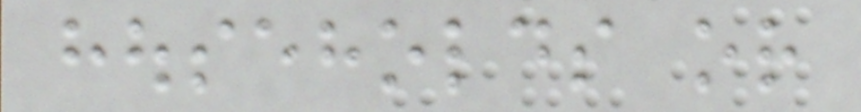households or
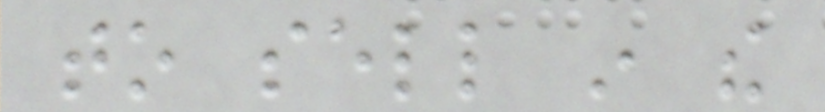to sell in the
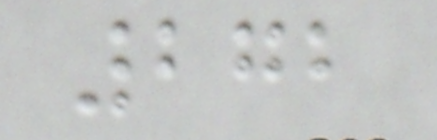272
